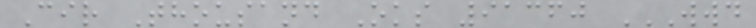Cir Thousand Oks 91360 WWD
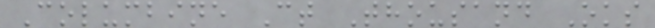Columbine Ct Thousand Oks
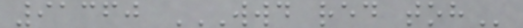91360 WWD RED TOH
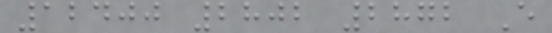12400 2802 2872 E
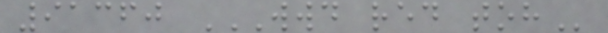91360 WWD RED TOH
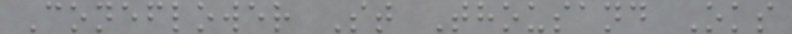Coneflower St Thousand Oks
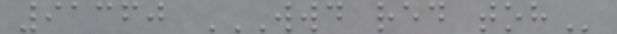91360 WWD RED TOH
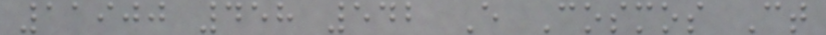11900 458 542 E Cosmos Ct
